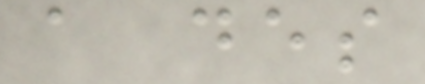a des
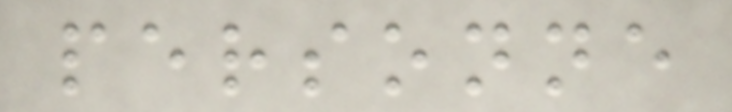personne
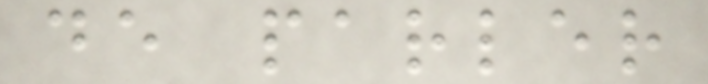de parler
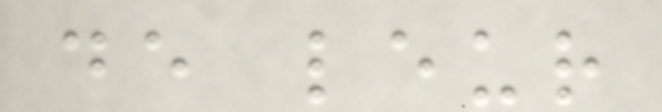de leur
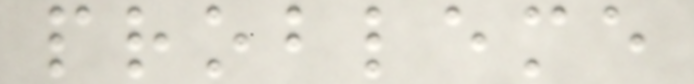probleme
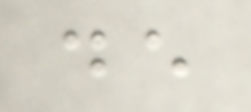de
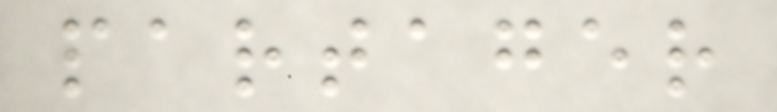partager
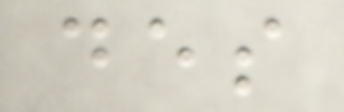des
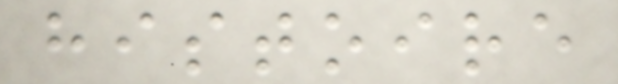histoire
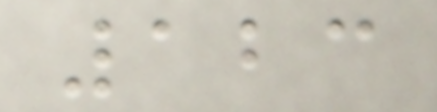123
